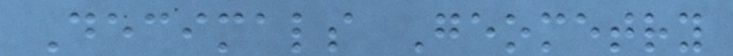Decimals Geometry
